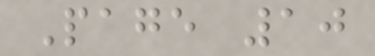Page 10
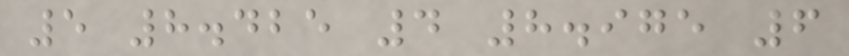5 8.425 4 8.975 6
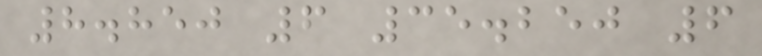8.850 6 35.250 6
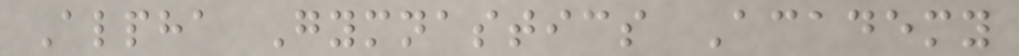Alpha Gymnastics Academy
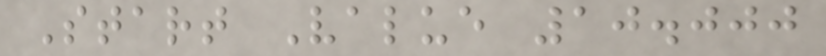Start Value 10.000
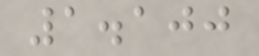1.100
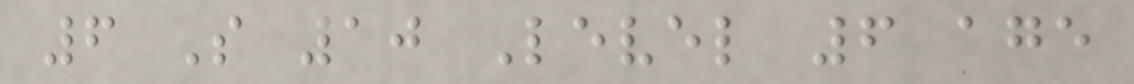6 S 10 Level 6 age
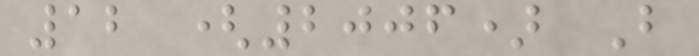12 (2006) B
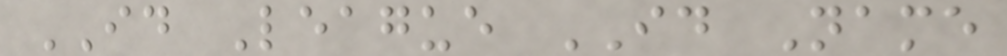ID League ID Name
